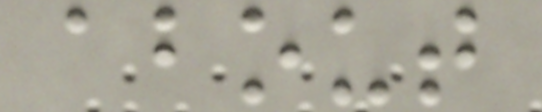about
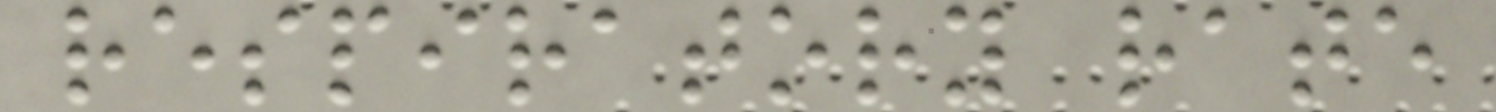respiratory rate
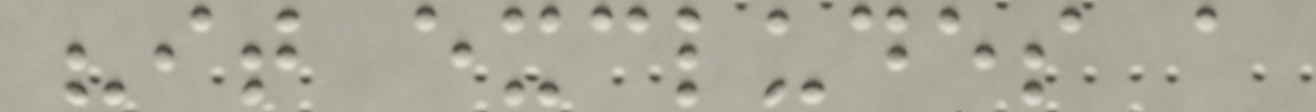"it excludes a
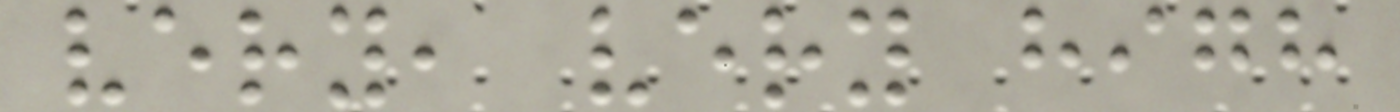very, very high
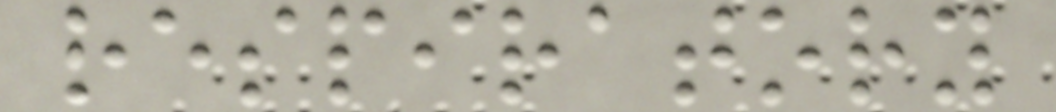respiratory
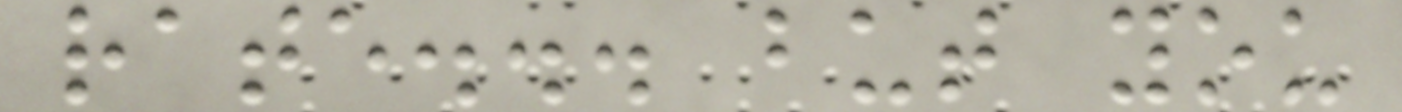rate... but you
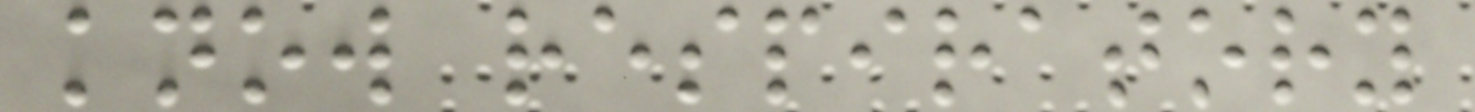know respiratory
